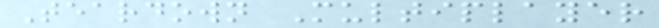Teardown Multiplayer
